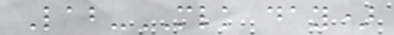Lab-MLK day)
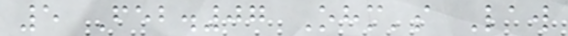5 Feb.07 Ohm's Law
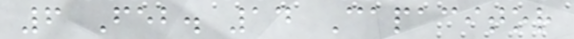6 Feb. 14 Capacitor
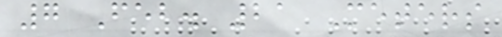7 Feb. 21 Meters
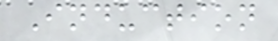Induction
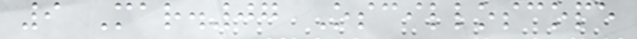9 Mar.07 Oscilloscope
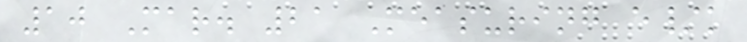10 Mar. 21 Measuring e/k
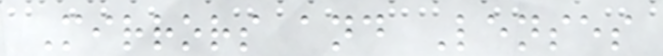Mirrors and Lenses
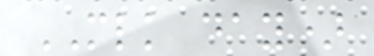MLK day)
